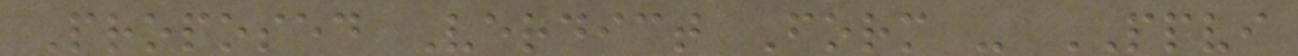Proposed Verdict Form - PPVI
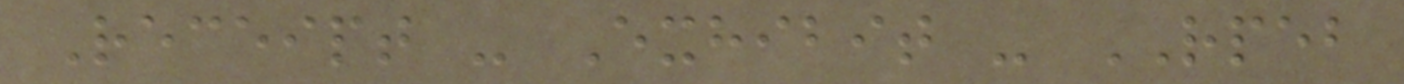Receipt - Exhibit - RPEB
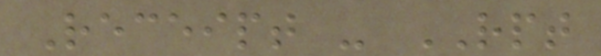Receipt - RPT
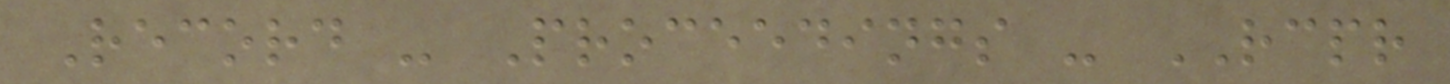Record - Proceedings - RCPR
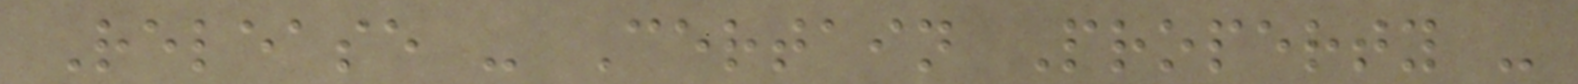Release - Certain Property -
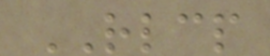RLCP
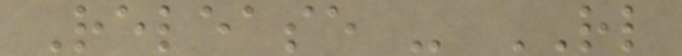Release - RL
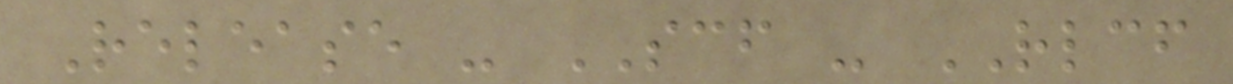Release - SCF - RLCF
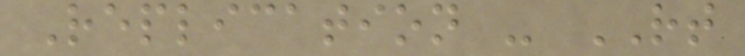Replication - RT
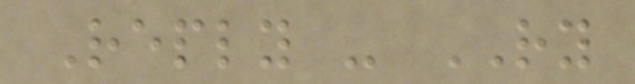Reply - RY
